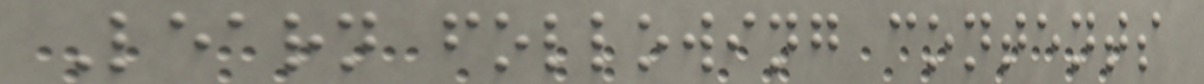Learn following contents
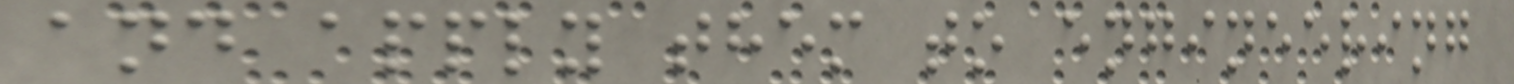and apply them to engineering
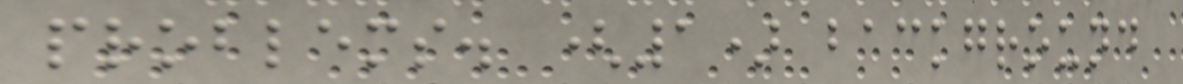problems. (1) background
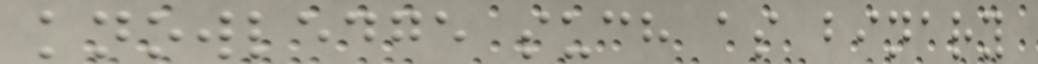knowledge such as binary
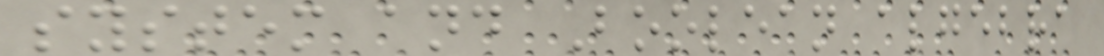system and Boolean algebra
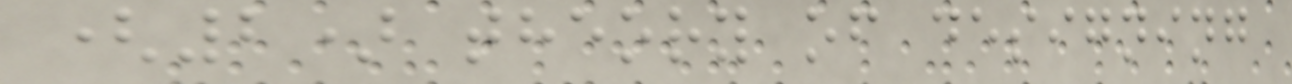(2) theory of designing
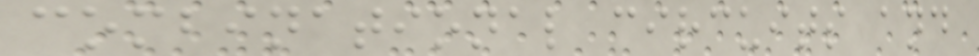combinational circuits and
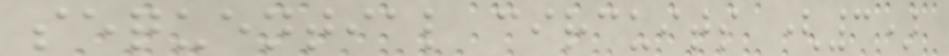sequential circuits (3)
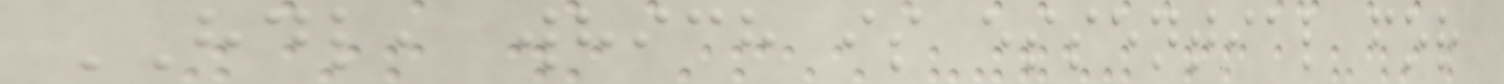HDL, which is essential for
